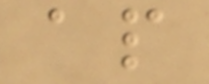ap
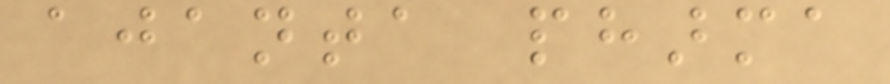ajanta pharma
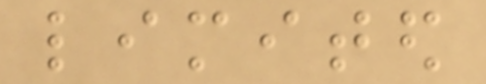limited
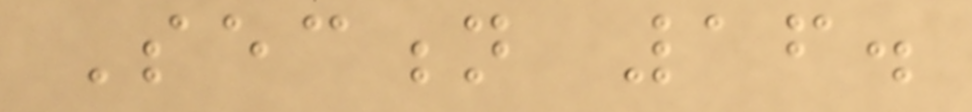Section 16.
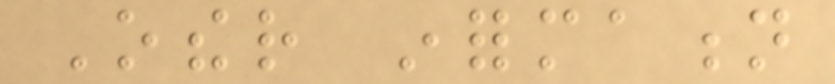Other information
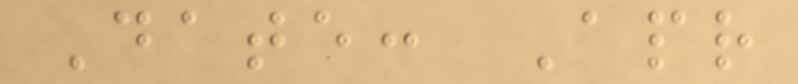Date: Apr
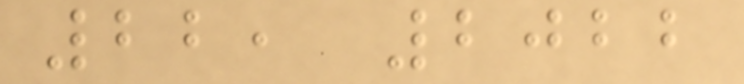22, 2022
